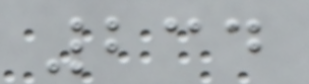234
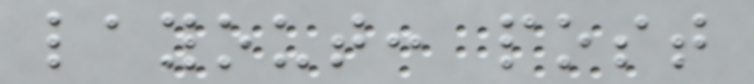layout: post
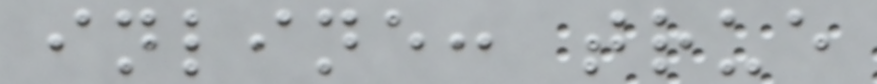inline: true
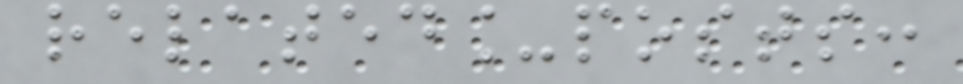related_posts:
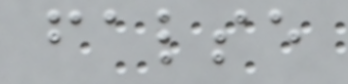false
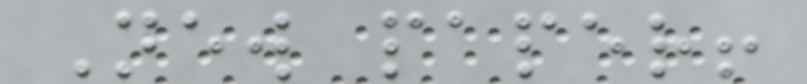New paper!
